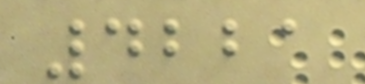4221
